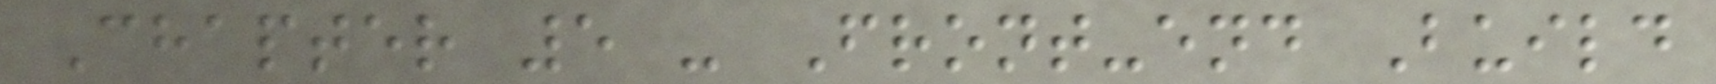Chapter 5 - Front-end Build
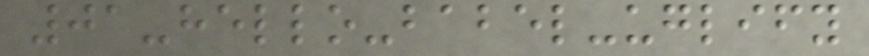01-hello-babel-uglify
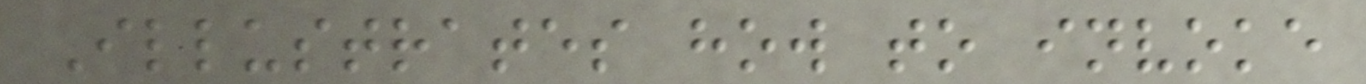Illustrates how to invoke
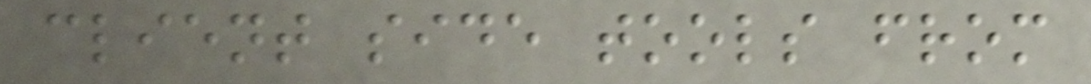client side tools from
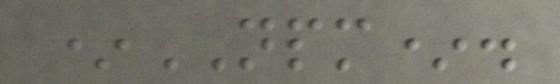*NPM*.
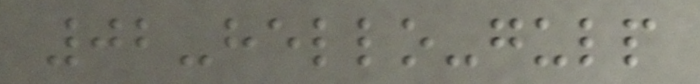02-hello-gulp
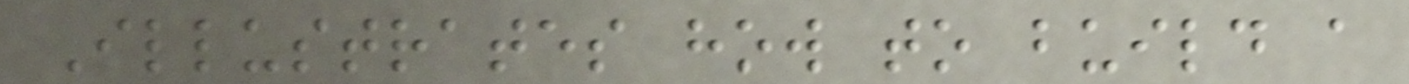Illustrates how to build a
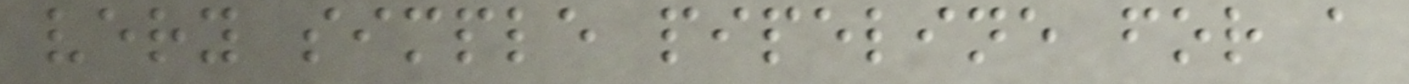very simple pipeline for a
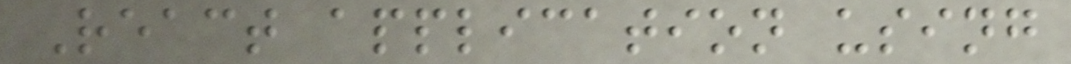React application using
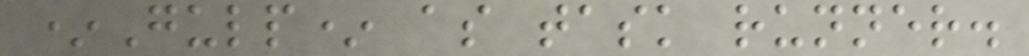*Gulp* as task runner.
